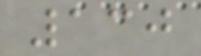130
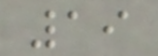19
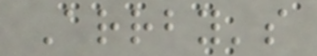Arrby's
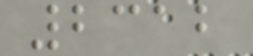2312
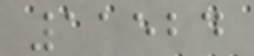11524
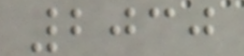2030
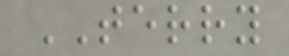TERRY
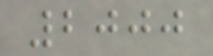2000
